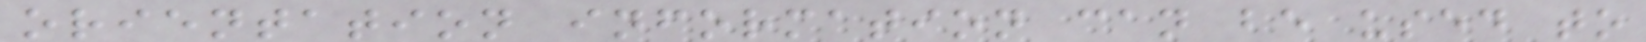orientation information can be used to
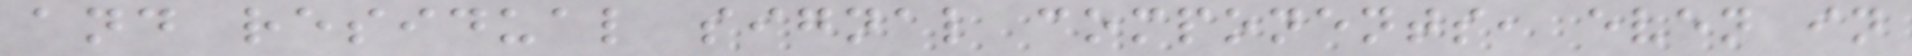and residual signal components, even in
